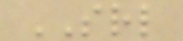SRL
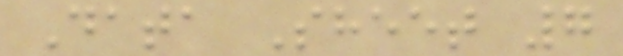Data Sheet 7
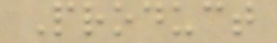Product
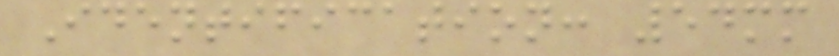Identification: 54mm
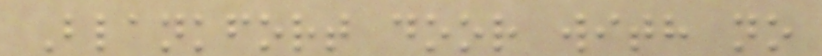Blankfort door with no
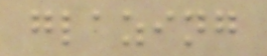glazing
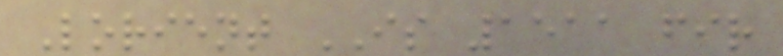Lorient IS 1511 fir
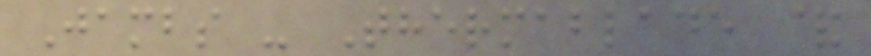Jambs - Thermablade &
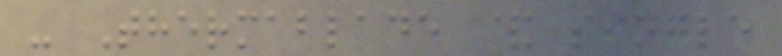- Thermablade & single
